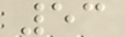53
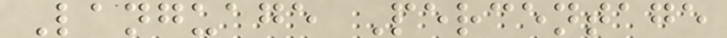Language Percentage
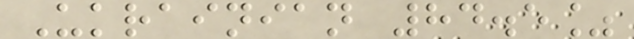Ukrainian 84.5%
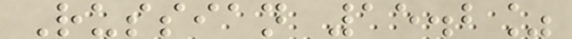Russian 15.2%
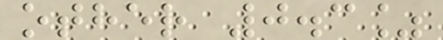other 0.3%
